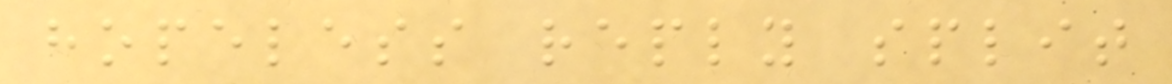hopeless reply split
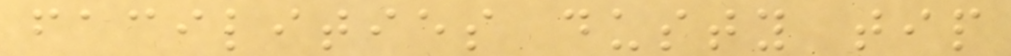facilities dusty tip
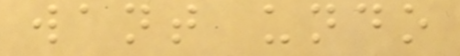want undo
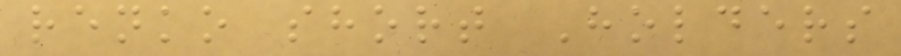renko short Holders
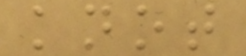knot
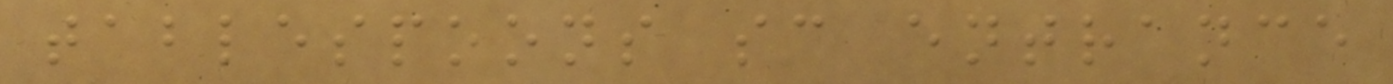tablespoons sc entrance
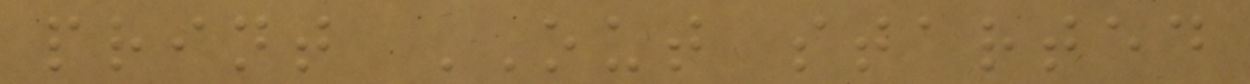print OUT started
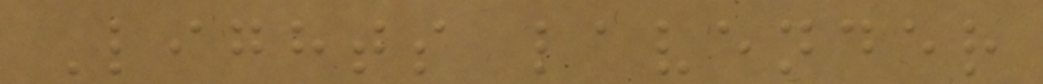Lights lavender
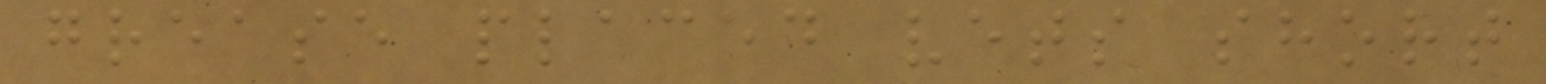grease placed vets short
